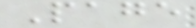Page
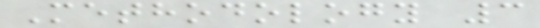Methodology 3
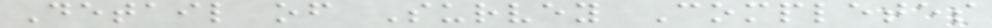Detail of Survey Completes
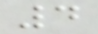4
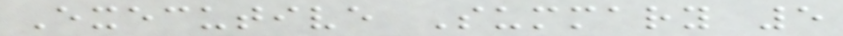Executive Summary 5
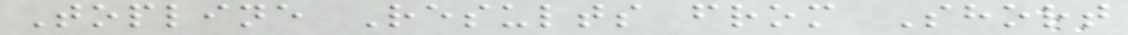Topline Results from Short
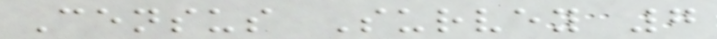Census Survey 7
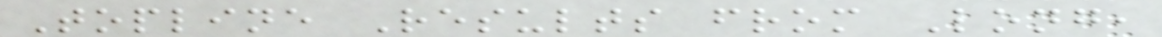Topline Results from Long,
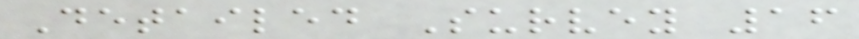Detailed Survey 16
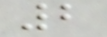2
